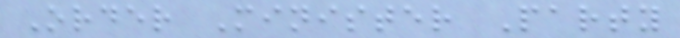Order Minister Party
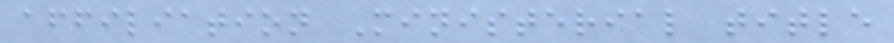affiliation Ministerial title
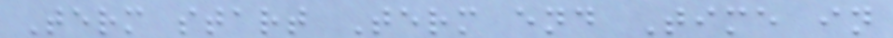Term start Term end Time in
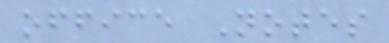office Notes
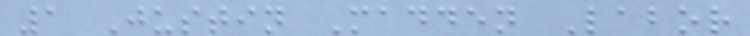1 Justin Madden Labor
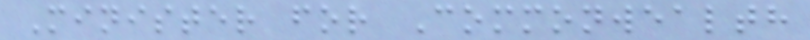Minister for Commonwealth
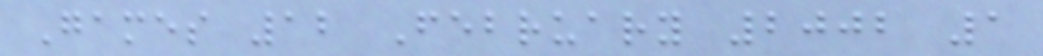Games 12 February 2002 1
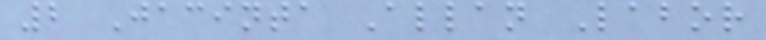2 Jacinta Allan Labor
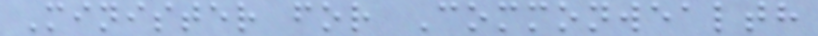Minister for Commonwealth
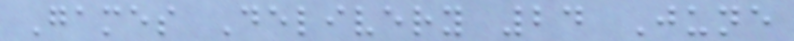Games Delivery 24 June
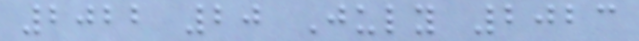2022 20 July 2023
